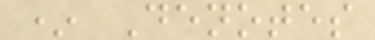* Denotes
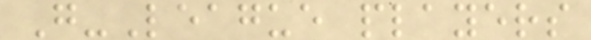G-League players
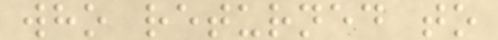who returned to
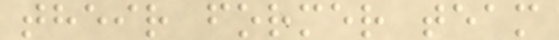their former team
